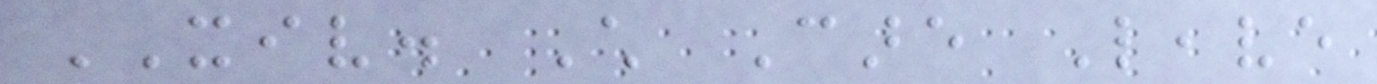XIV. Child Care Leave
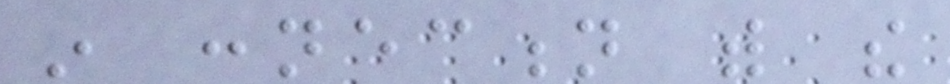in connection with the
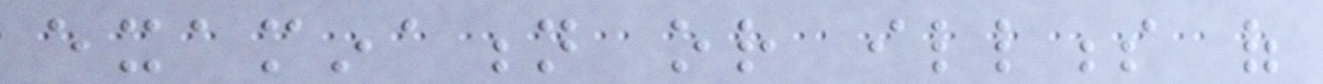examination or illness of
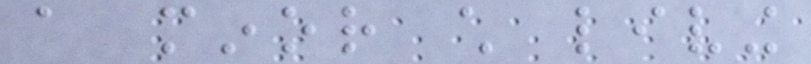a minor child living
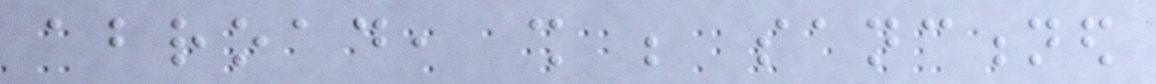abroad, shall be sanctioned
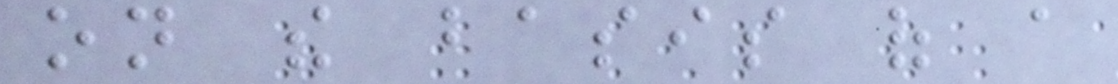on the basis of a
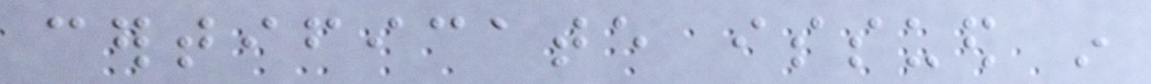certificate issued in
